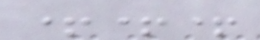+++
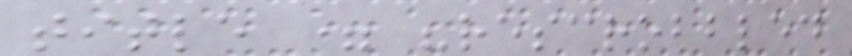title = "rescrobbled
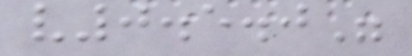v0.5.0"
